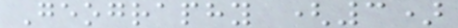Geography (3)
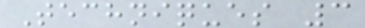Techniques 3
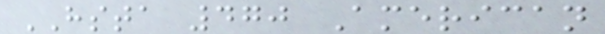HSTA 470 American
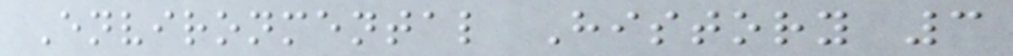Environmental History 3
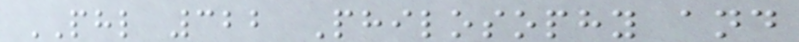PHL 322 Philosophy and
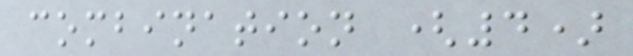combination (4)
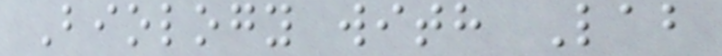Biology with Lab
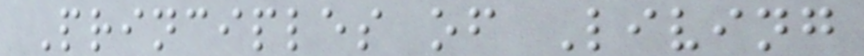Principles of Living
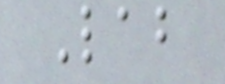Lab
